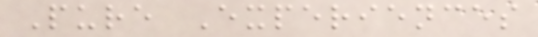Pure Experiences
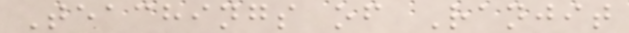Teachings of Ranjit
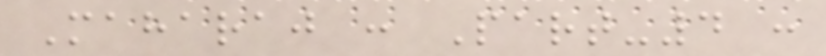Maharaj : Part-4 :
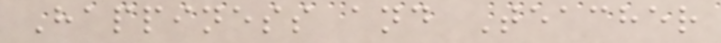Happiness and Teacher
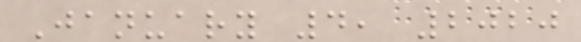January 4, 2020
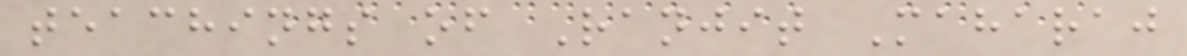teachings of Ranjit Maharaj
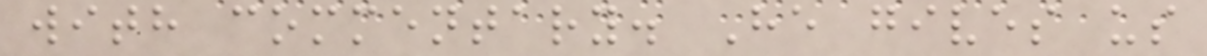with commentary. He gives us
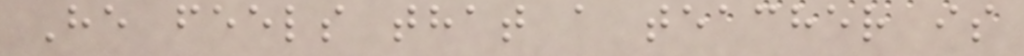He feels that a teacher is
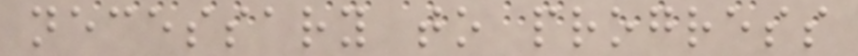necessary to progress
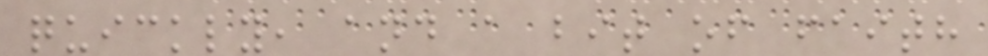quickly, and a bit of faith
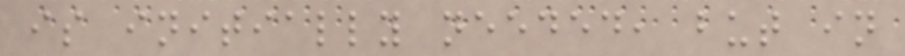is initially needed, but in
